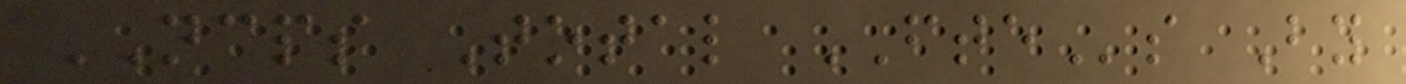NCPS Total FTEs By
